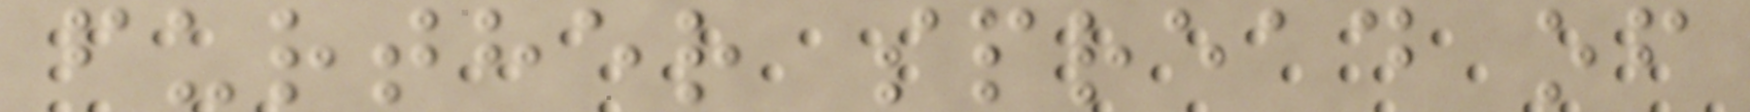further spread of
